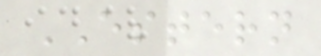ESTERN
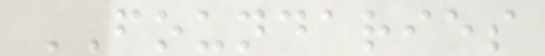FOUNDARIES
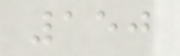150
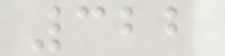322
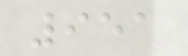951
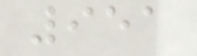951
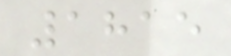1815
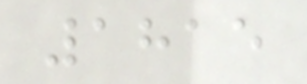1815
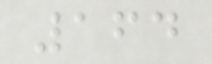164
